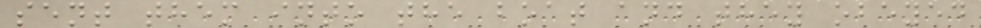sent them into the boat and they obeyed
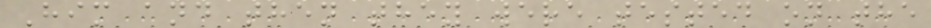Him and then they were tested on the
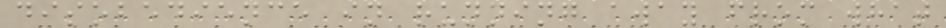disobedience in running away from what
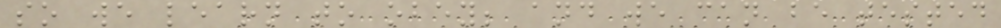so we learn to obey; and we can be tested
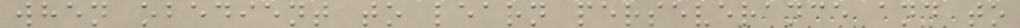when obedient to learn perseverance and to
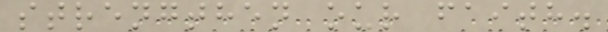strengthen our faith.
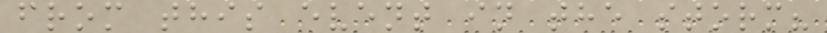from this event in the storm?
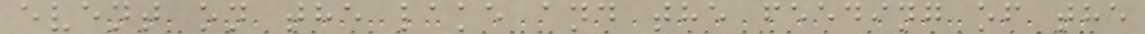event on the lake and the feeding of the
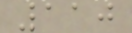110
